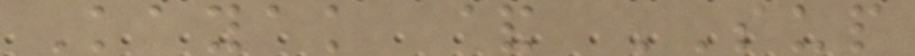Kayak & SUP
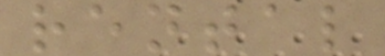rental
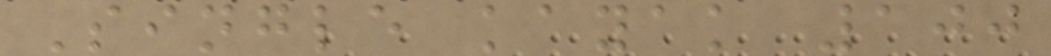Single kayak 100
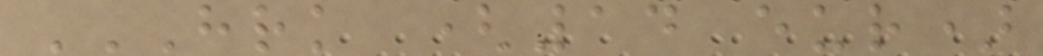HRK (14 EUR)
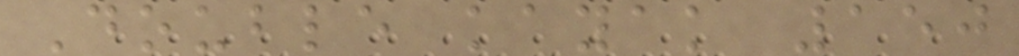Double kayak 150
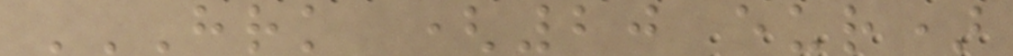HRK (20 EUR)
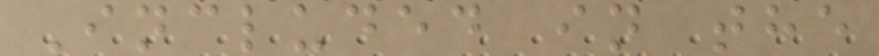Included in the
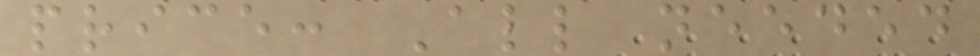price: All needed
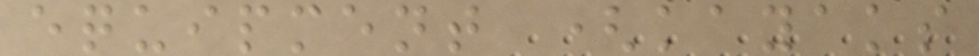equipment (kayaks
